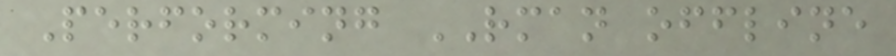Performing RMAN offline
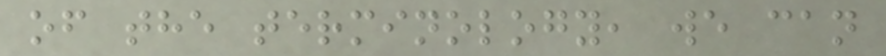of the terminology, we can
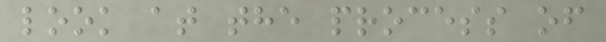look at the process of
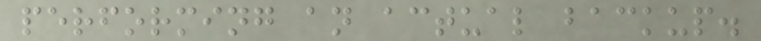performing an actual backup.
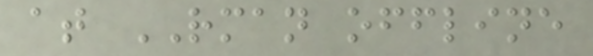at RMAN offline
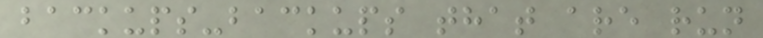backups-backups that are run
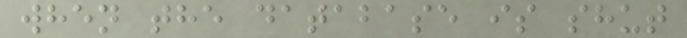when the database is shut
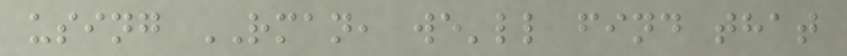using RMAN, we'll find that
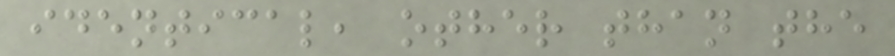identical, other than the
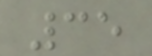35
